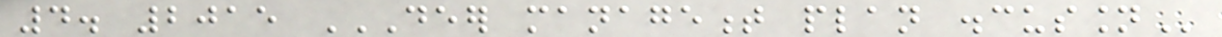4. 2015 DEER MANAGEMENT PLAN DISCUSSION
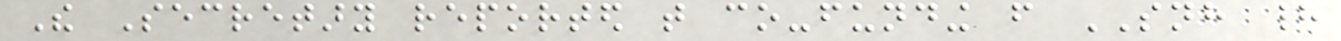The Secretary reported that co-funding from SNH had
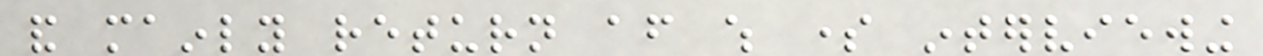and mainly return after which some interviewing
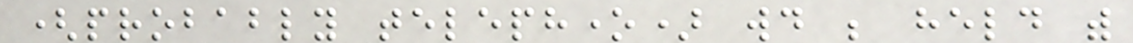(probably telephone) would be held with
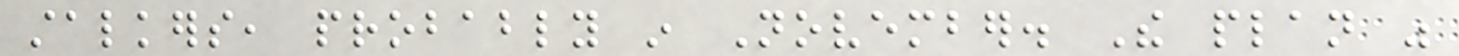stalkers, probably in November. The plan was
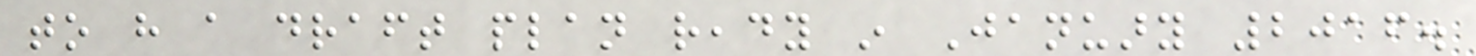to have a draft plan ready in January 2016.
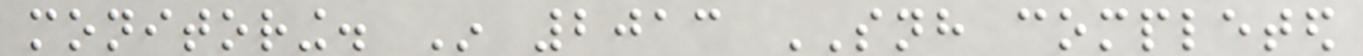monitoring. In 2013 SNH completed
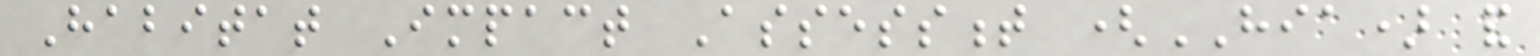Habitat Impact Assessment (HIA) and
